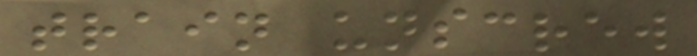train unscrew
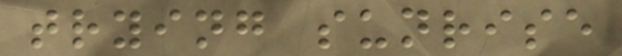trying sunrise
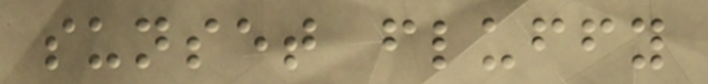sunset fluffy
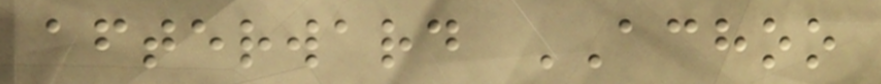afterward ACHOO
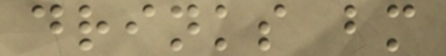drinks bm
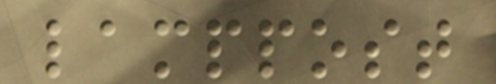lamppost
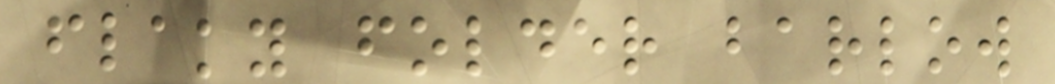flaky folder barlow
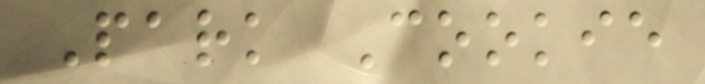Park Cookie
